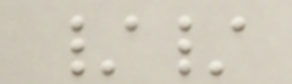//
